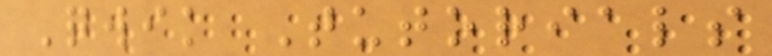Qwik Tutorials
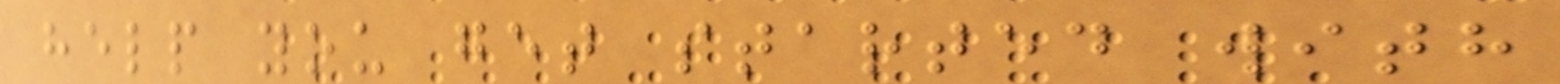help you get started with
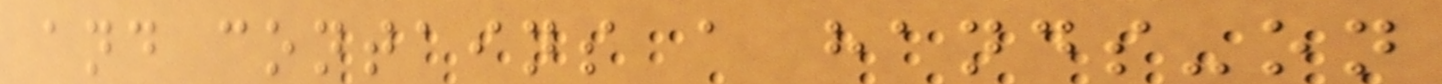and contains a hands-on
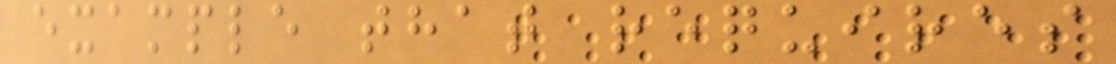example that requires
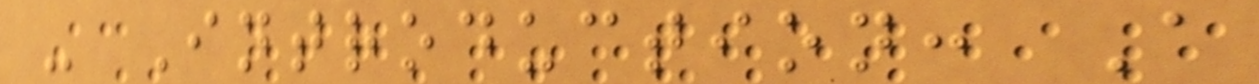- Introduction: A
